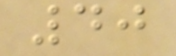40
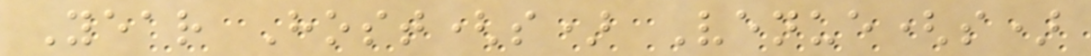Year Host(s) Venue(s)
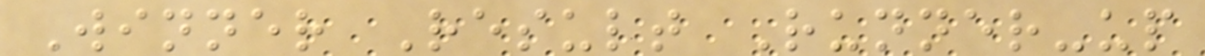Winner Result Runner-up
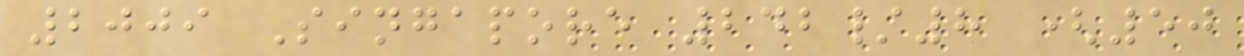2009 Singapore 242/8 (50
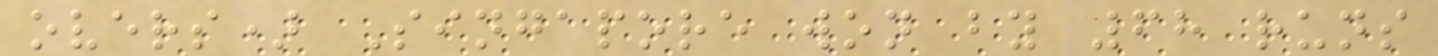overs) Singapore won by 68 runs
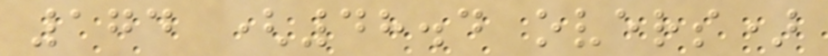174 (48.4 overs)
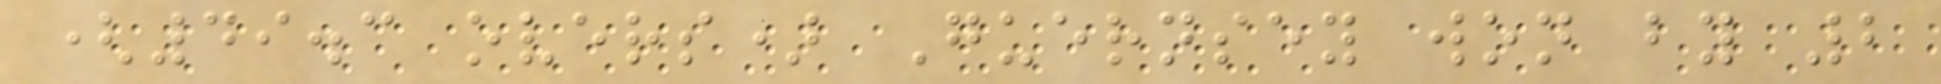(49.3 overs) Guernsey won by 2
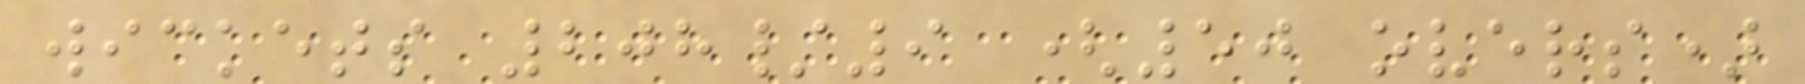wickets 208/9 (50 overs)
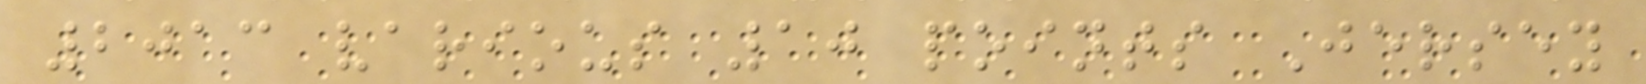2013 various 10 points Jersey
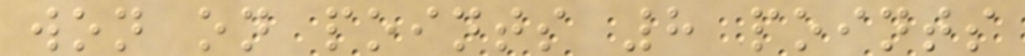won on points 8 points
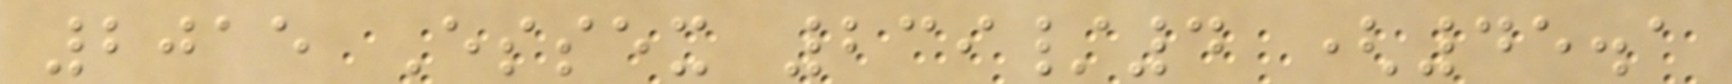2015 Essex 239/4 (45.1
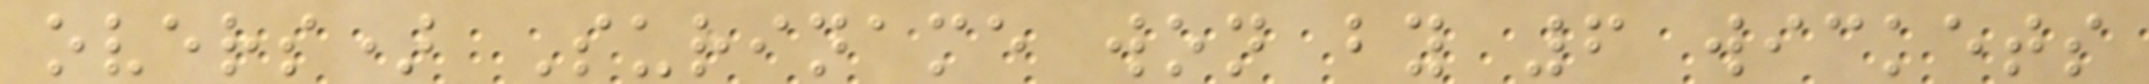overs) Suriname won by 6 wickets
